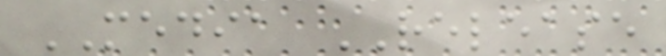MEDIA RELEASE
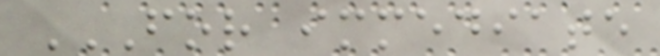FOR IMMEDIATE
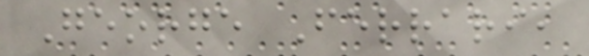George Ferrari,
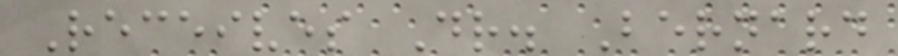Receives Dr. Bernard
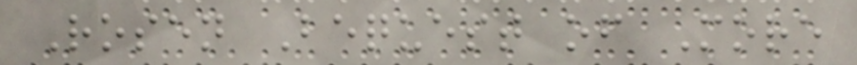Rosen Bequest of More
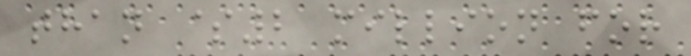than $2 million for
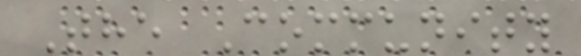The Community
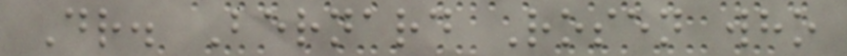Dr. Bernard Rosen who
